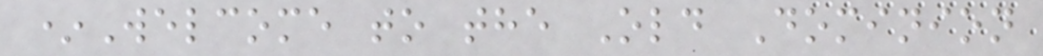*Welcome to the Old Dominion
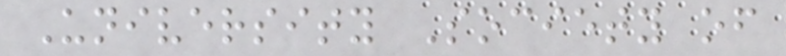University Society of
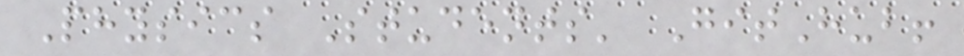Physics Students' GitHub!
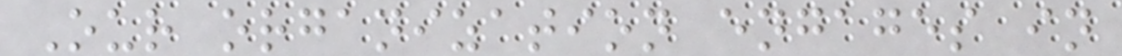Our organization engages in
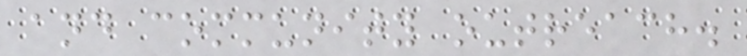and community outreach.
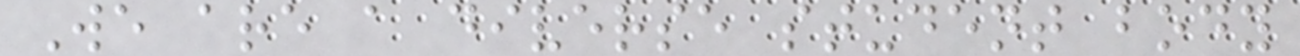We are a diverse student body
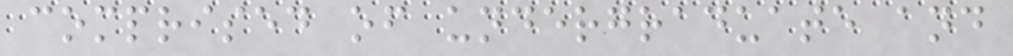comprised of undergraduate and
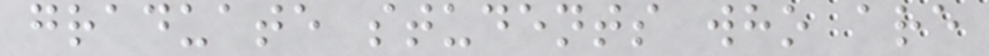graduate students who are
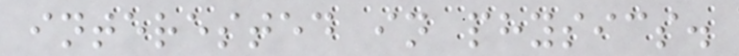interested in physics.
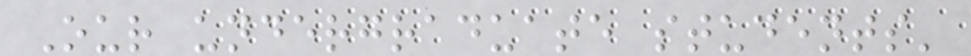Our undergraduate students'
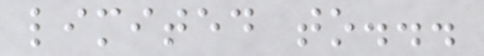limited to...
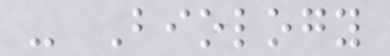- Biology
